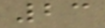23
